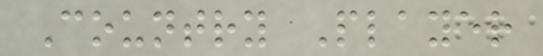Country Player
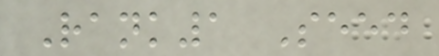Rank1 Seed
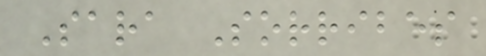Sara Sorribes
